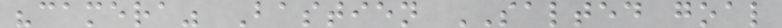"camera" Bastien SALTED goal
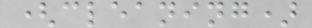(cleaning)
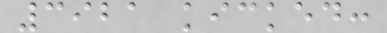3921 kicked:
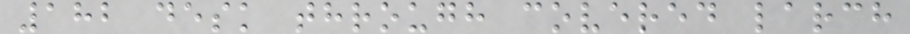182 desk through covered larch
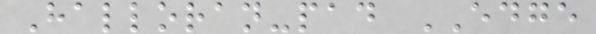Halloran-pad EDGE
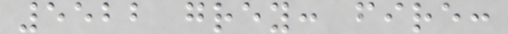5522 grey: fire:
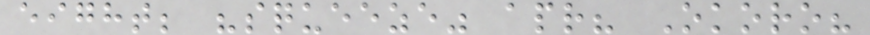eight; "squeeze" apr? Okoro?
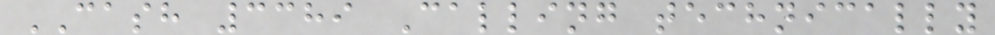CASH 3389 Calling technically
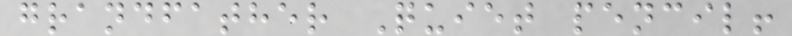grandfather Quiet pencil!
